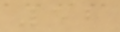52
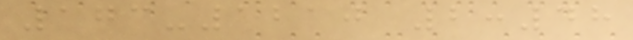173-1210 2:48
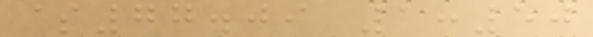$77.09 1:50
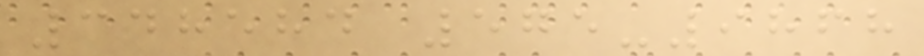348584 575-9868
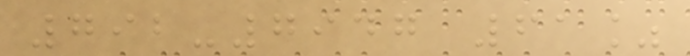792-7947 61%
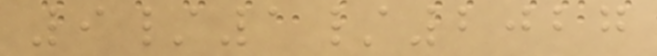9/1/2027
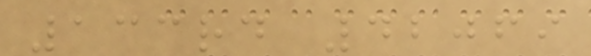133rd 42069
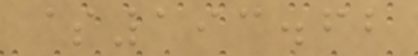$193.62
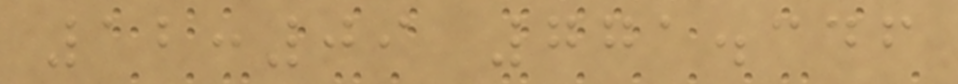12:09 771.346
